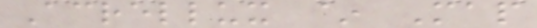Acrellux ~ Map
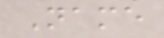Name
